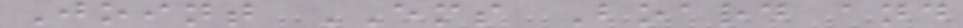Joint EMS Board and
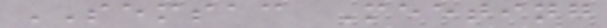SEMSAC Meeting
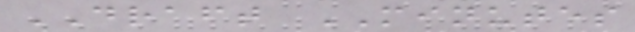DRAFT MINUTES
